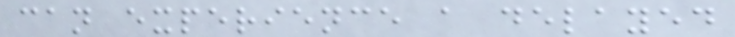can experience a delayed
